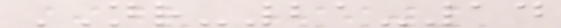NR-21-14
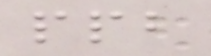ppb
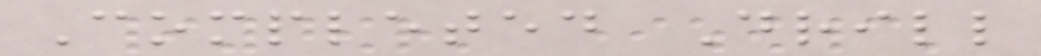Completed Drill
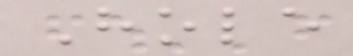Hole
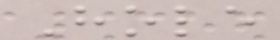Hole
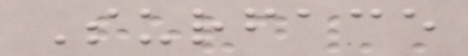Surface
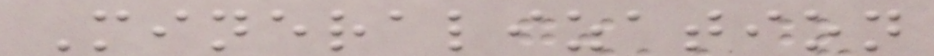Mineralization
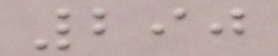290
